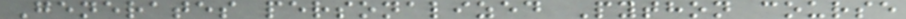Generates personalized Python course
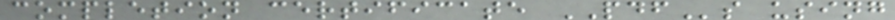completion certificate PDFs using
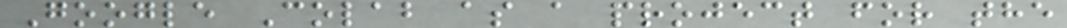Google Colab as a project for the
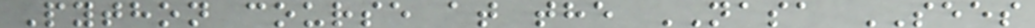Python course at the NASA SEES
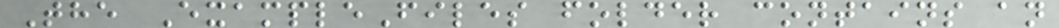The ExampleFiles folder contains an
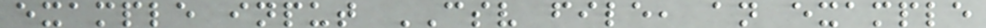example input CSV file, an example
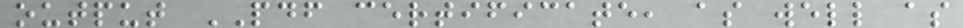output PDF certificate, as well as
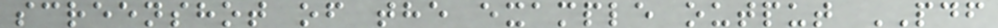screenshot of the example output PDF
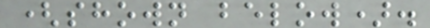(shown below).
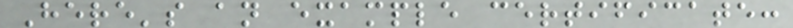Here's an example certificate:
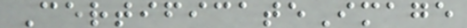CertificateImage
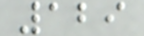129
